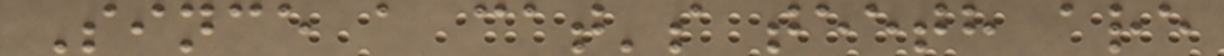Since a cat's teeth are
